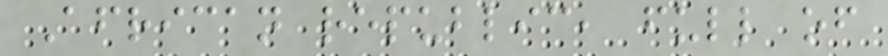African republic, full of
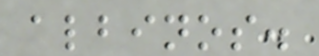albinos.
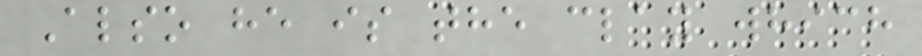Also he is the clay which
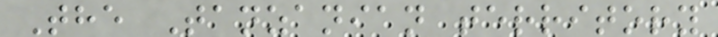The Tanzanian territory
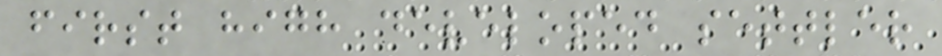first high developed settler
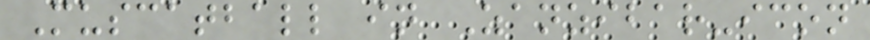Muscatball in Zanzibar-icon
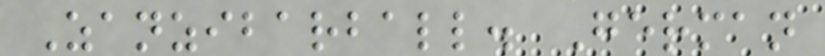Zanzibarball. German
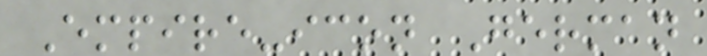Empire-icon German
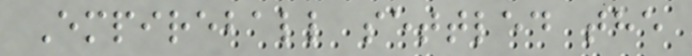Empireball settled the
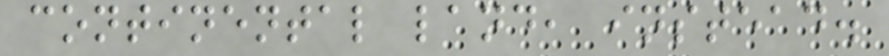continental land, instead.
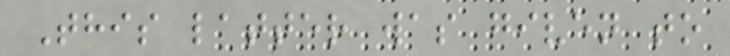This latter was given to
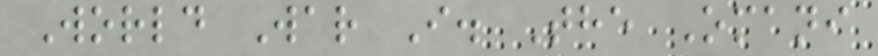World War I. The Omani
